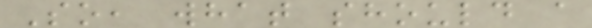So, what should a
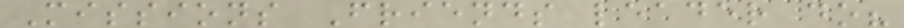Missions Friends leader do?
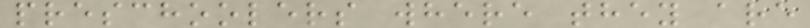preschoolers where they are
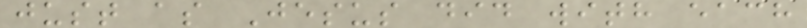just as Jesus did with each
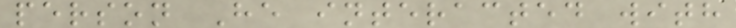person He interacted with
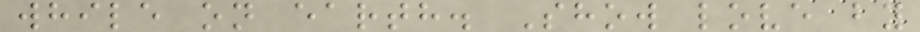while on earth. Show love by
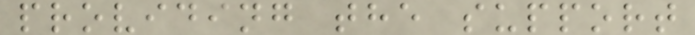providing the support
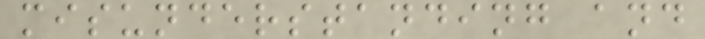misunderstanding and
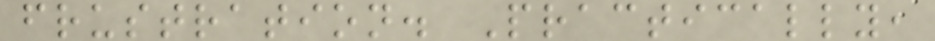frustration. Practically,
